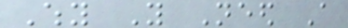Why You Need A
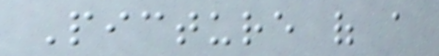Picture of a
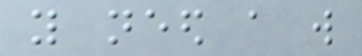you need a will
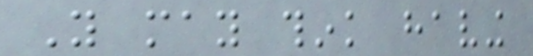You may think having
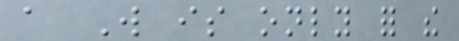a Will is only for the
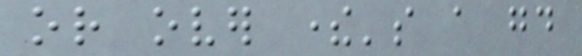or over there's a good
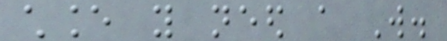chance you need a Will.
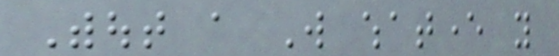Without a Will whatever you
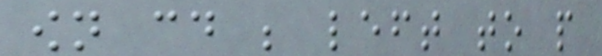own could be left to people
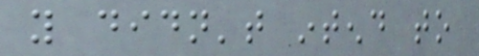you didn't intend to
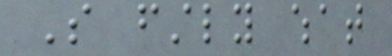So firstly what
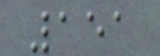151
